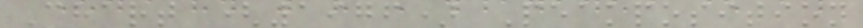Chart (1976) Peakposition
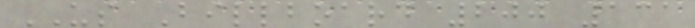US Billboard 200 131
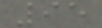95
